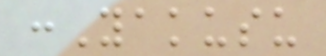:Yakusu
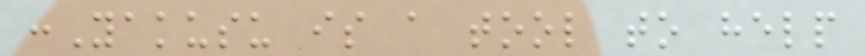:Yakusu is a tool to help
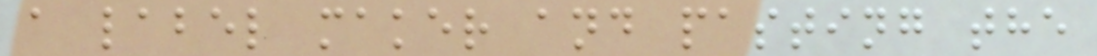a label maker and pasting the
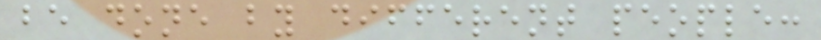be done by different people:
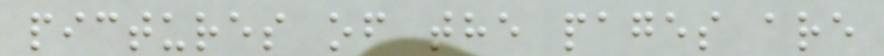pictures of the pages are
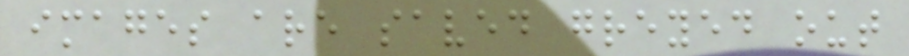images are saved greyed out
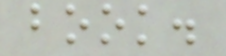book.
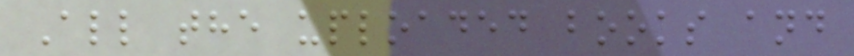All the uploaded books and
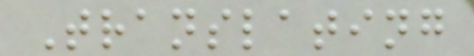Translating
